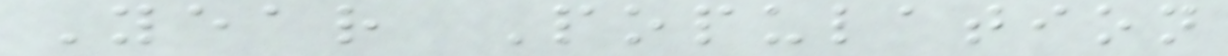Year Population
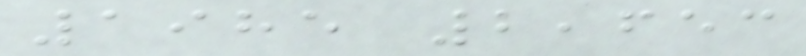1985 2,653
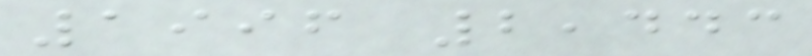1996 2,443
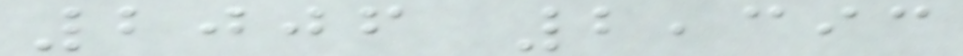2006 2,393
